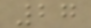27
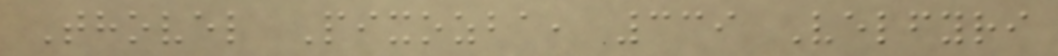Thovel Pixozba, 339 Velfyri
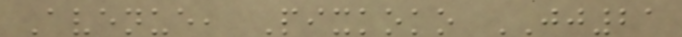Avenue, Pixkoko JJ21
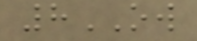8OW
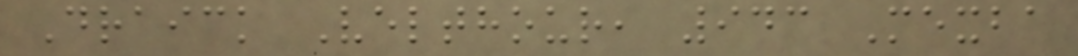Draick Velthour, 943 Mexba
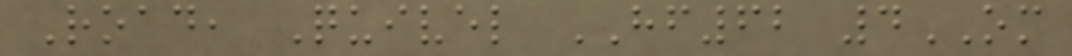Road, Quivel HF62 4OM
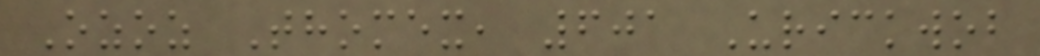Ozoz Thomex, 601 Urickwob
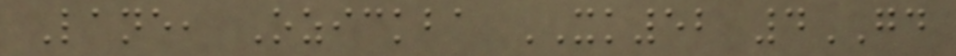Lane, Ozickba XK52 4GD
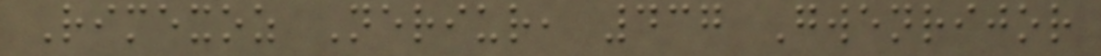Rimexoz Neriur, 437 Gwenrijor
